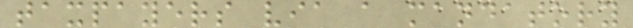taxpayers via a mandatory
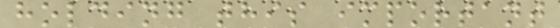holding this important
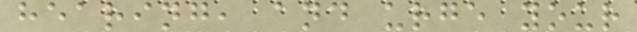hearing, and urge your
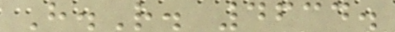H.R. 4634.
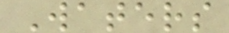Waters
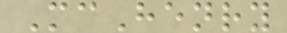McHenry
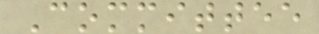Committee
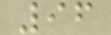96
